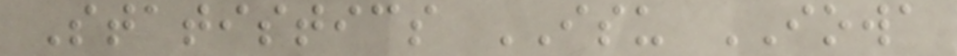Statistics ISU IOWA
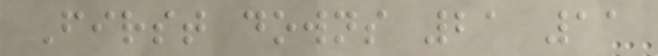First downs 21 11
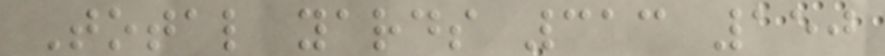Total yards 313 150
